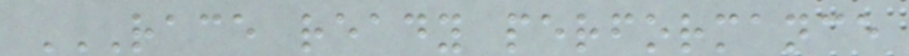RACE READY PERFORMANCE
